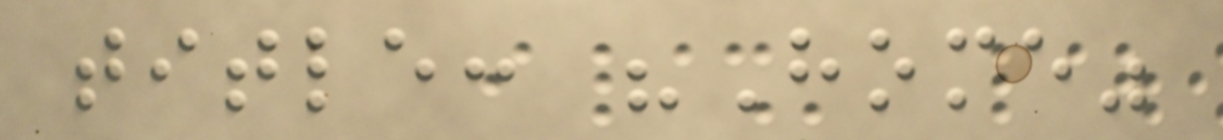title: "Home"
